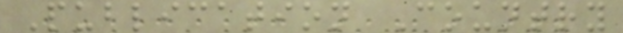Publication Country
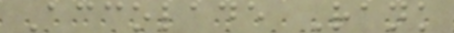Accolade Rank
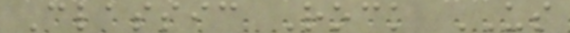Classic Rock US
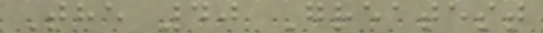The 40 Greatest
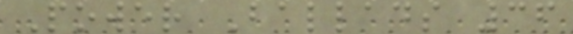Power Ballads 36
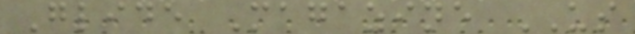Glide Magazine US
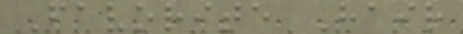Favorite Hair
